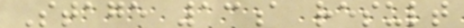Stage 13a result
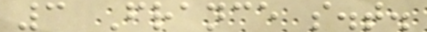3 France s.t.
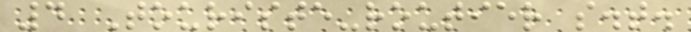4 Touriste-routier s.t.
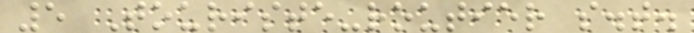5 Touriste-routier s.t.
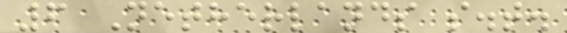6 Netherlands s.t.
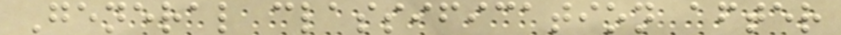General classification after
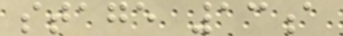stage 13a
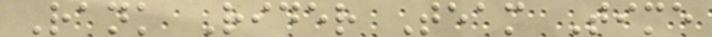Rank Rider Team Time
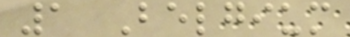1 Belgium
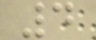4
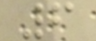6
